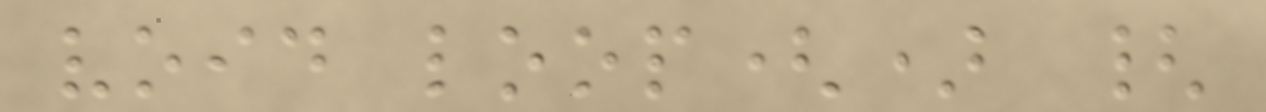void loop() {
